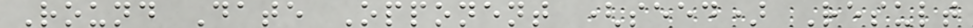Round Date Opponent (seed) Result
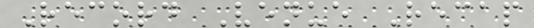Record Venue Recap
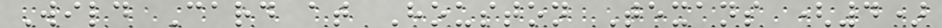Wild Card at Houston Texans (4)
